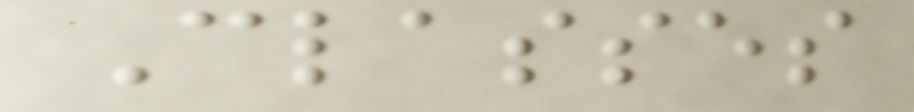Classes
